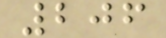206
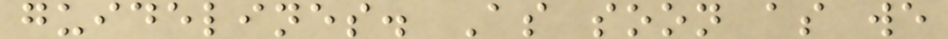guidelines. As soon as we
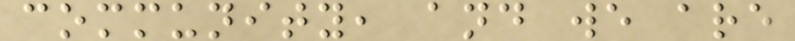community, and we are
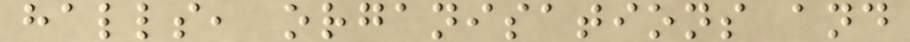halls, organisations and
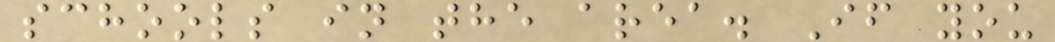schools in the area. If you
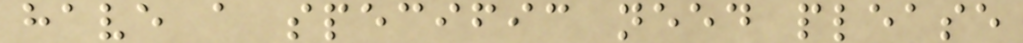have a specific need please
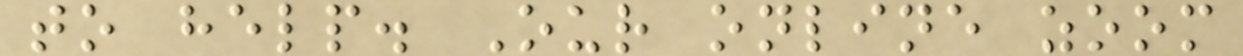to help. Our online zoom
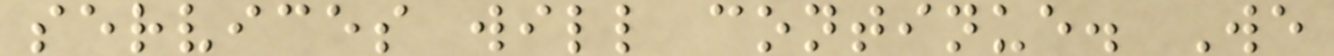services will continue. We
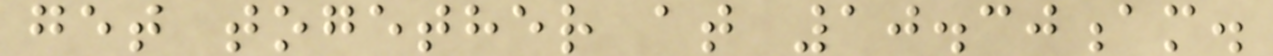get together at 10.30am.
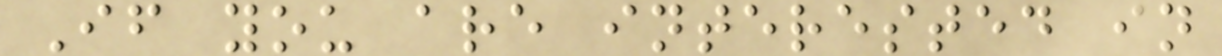If you are interested in
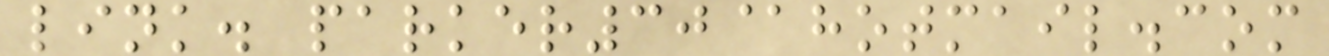link. parker30@hotmail.com
